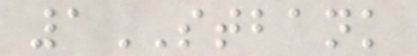1STBANK
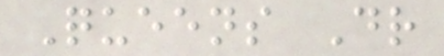Queens Dr
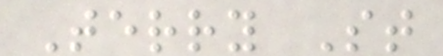Terry St
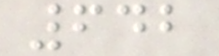642
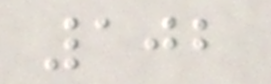102
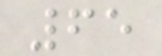65
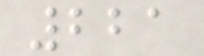221
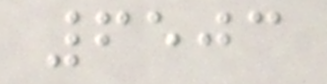6503
